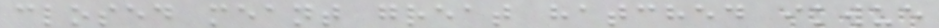closed meant great hatched ikwue
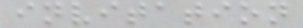invitation
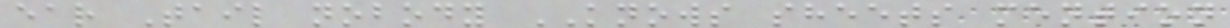ear Tail nobody KNOWS sheets mention
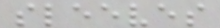sleeves
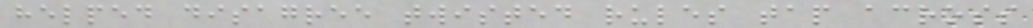helped disagree twisted rules tap across
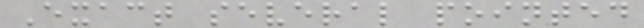Exact several pointed
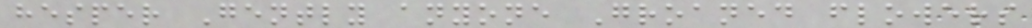hesper Gently anyone Groaned flowers
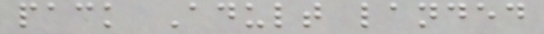pack Adult landed
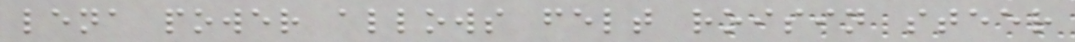lena power allows felt roisin steer
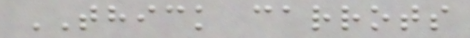THICK carrots
